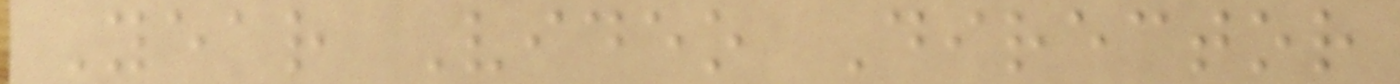Year Video Director
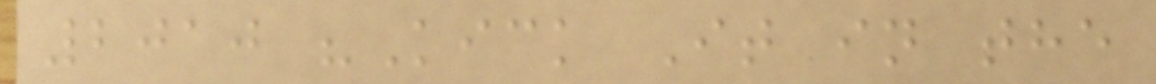2010 "Kick It in the
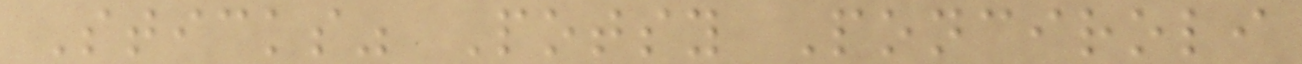Sticks" Potsy Ponciroli
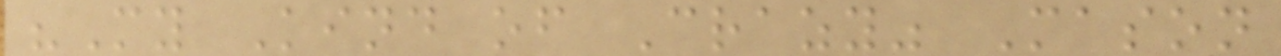"My Kind of Crazy" Mason
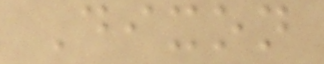Dixon
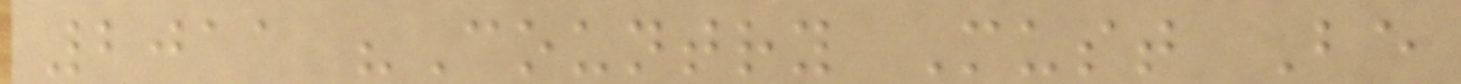2011 "Country Must Be
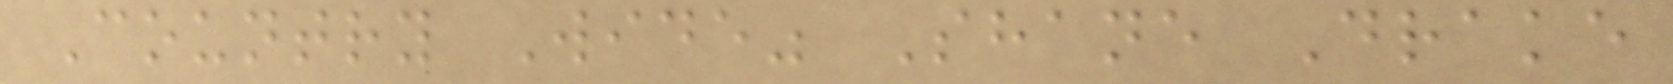Country Wide" Shane Drake
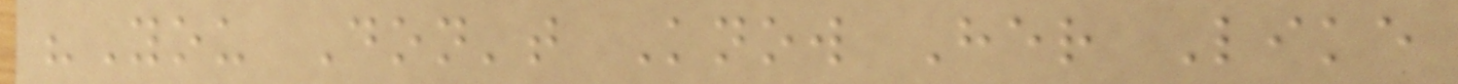"You Don't Know Her Like
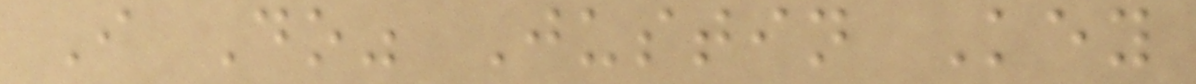I Do" Justin Key
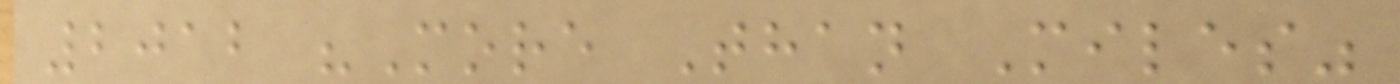2012 "More Than Miles"
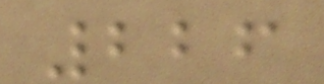226
